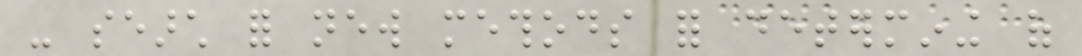- search for new methods for determining of
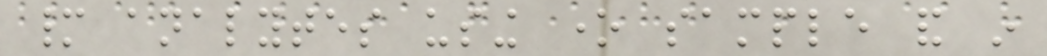many analytes using one sample and in
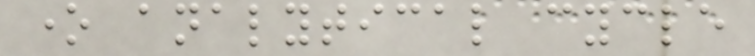one analytical cycle
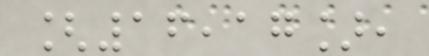[16,17],
